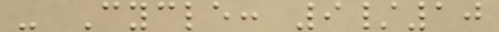- Cycle: 9/10
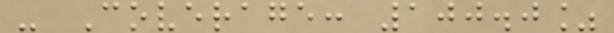- Coverage: 100.0%
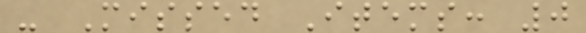- Missed Items: 0
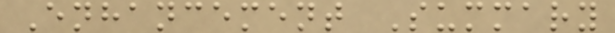Enhancement Summary
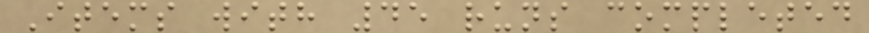Items with 45 runs completed
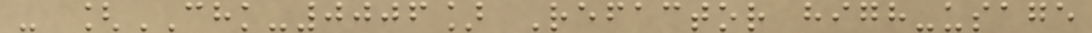- [CHK-0006] Refactor high-usage
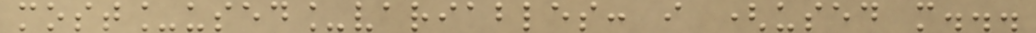most_used_variables: i (used m...
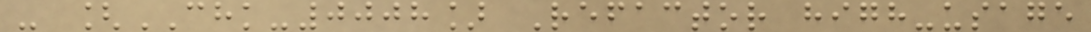- [CHK-0008] Refactor high-usage
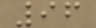96
